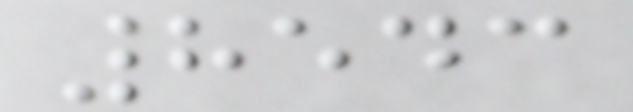8543
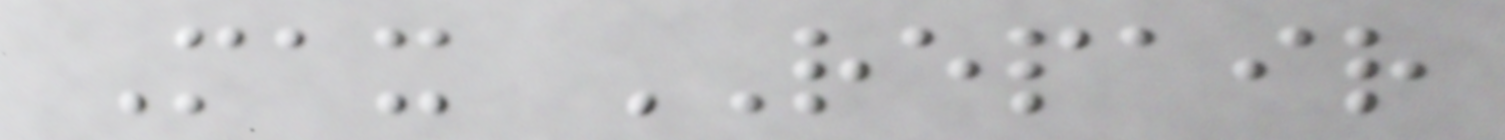Max REPAIR
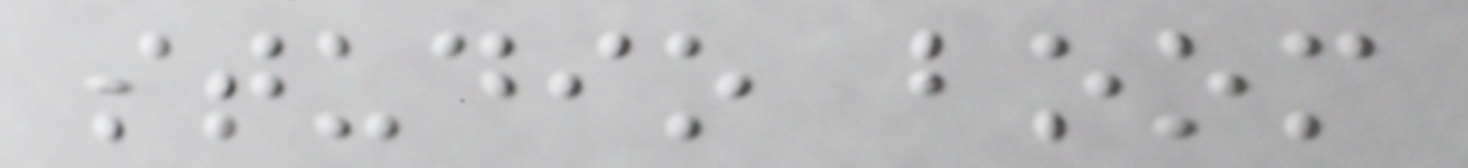studio boom
